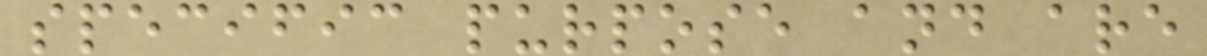specific purpose and are
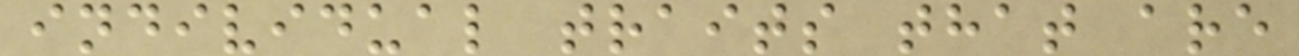individual traits that are
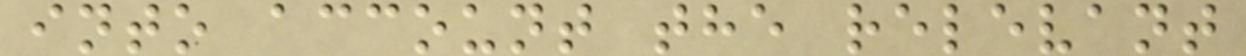into account the relevant
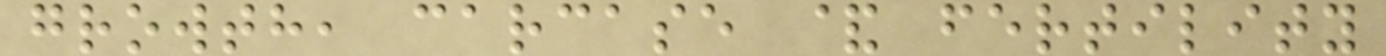growth, carcase & fertility
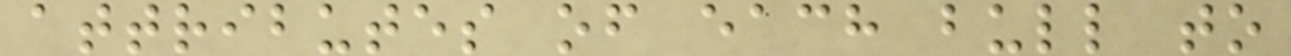attributes of each bull to
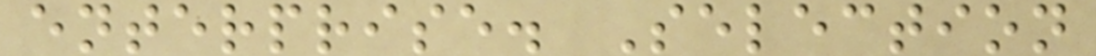enterprise. Selection
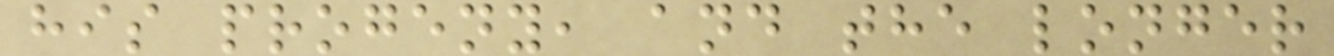his progeny, and the longer
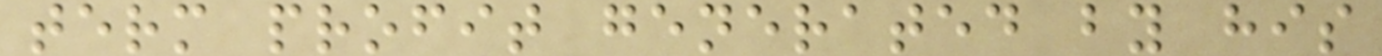term profit generated by his
